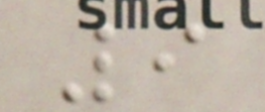9
